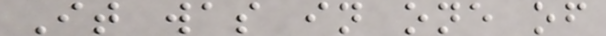It was in one of
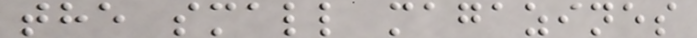the small magazines
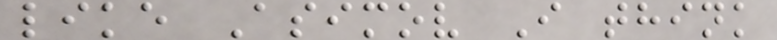like Asimov I think
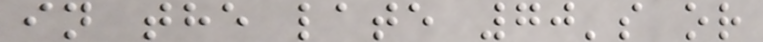in the late 70's or
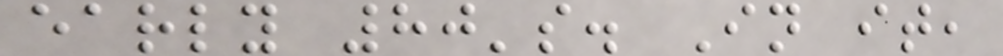early 80's. In it,
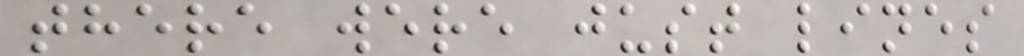there were just lines
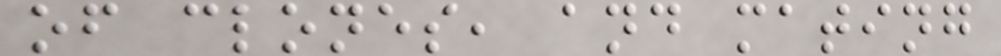of clones, and mating
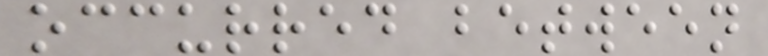occurred between
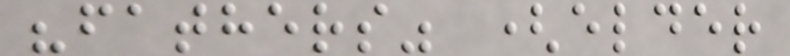"fathers" (elder
